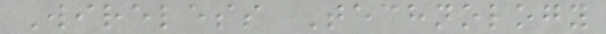Wireless Technology
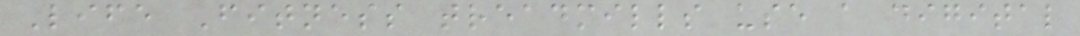Life Fitness treadmills use a digital
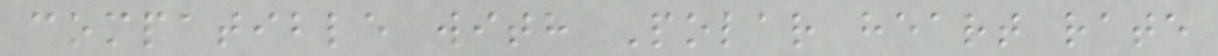compatible with Polar heart rate
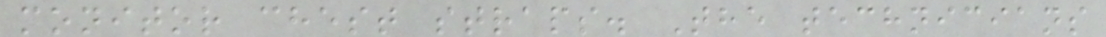monitor chest straps. The technicians
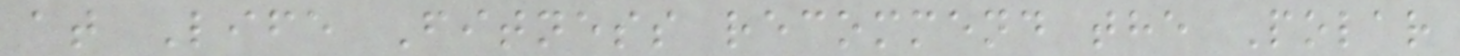at Life Fitness recommend the Polar
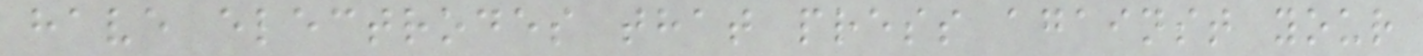have electrodes that press against your
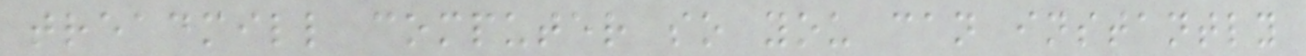treadmill computer so you can instantly
